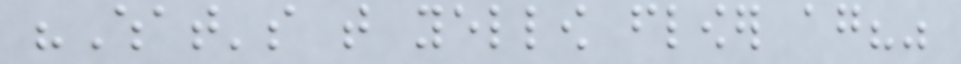"What's that yellow flower again?"
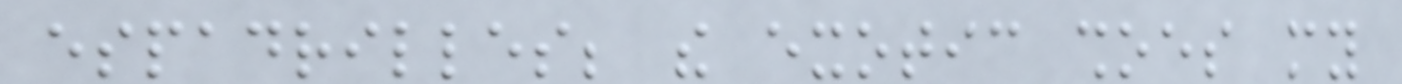espadrilles; the exotic shoes my
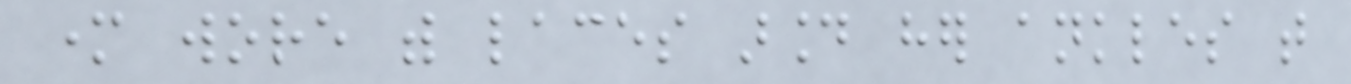mother wore with laces around her ankles that
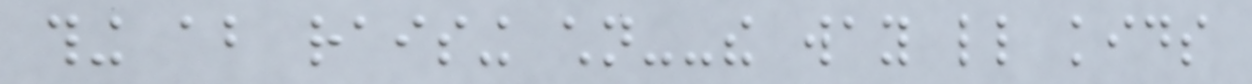thing about raising children--the way little kids
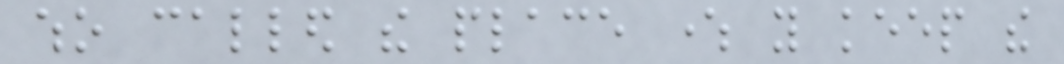who called the place where you keep the
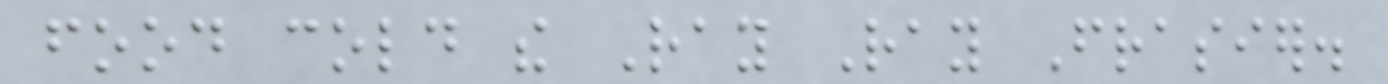food cold the Ray Ray Frasier.
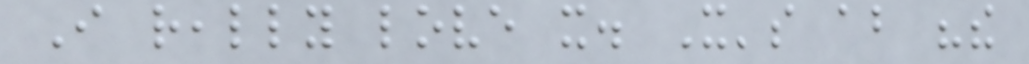I really love it. It's about "the
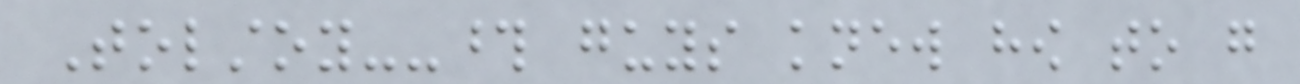Tolstoy--those guys knew how to go
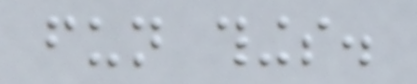fun things.
